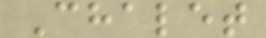Chalet
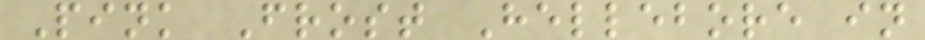Pink Frost Hellebore in
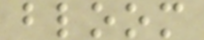bloom
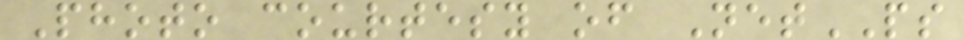Photo courtesy of NetPS
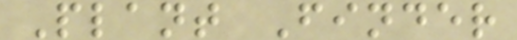Plant Finder
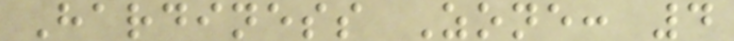Hardiness Zone: 4
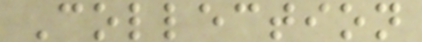Collection
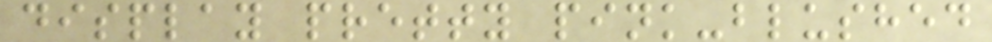display pretty pink-blushed
